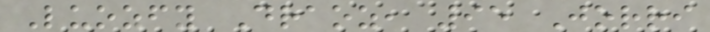Luozfy Draoz, 95 Jorri
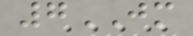7JM
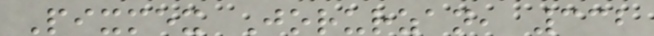Pixmex Jorurzan, 332
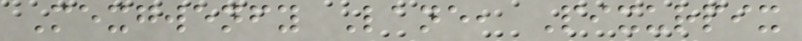Mexgwenfy Lane, Pixurpix
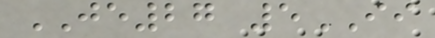JE27 5II
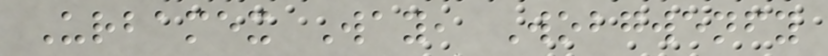Urbamex Way, Wobgwenfy
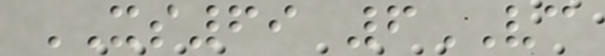XS69 6VC
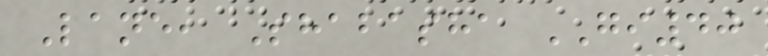Lane, Shabasha GI40
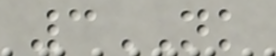3NK
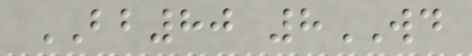BB80 8WD
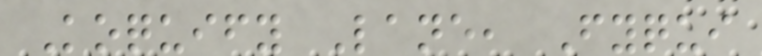Koquify Lane, Fyqui
